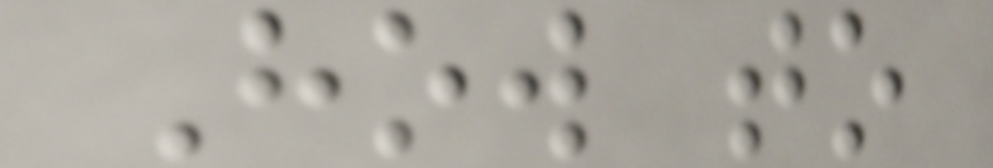How to
